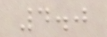4.0
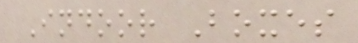Indoor Boxes
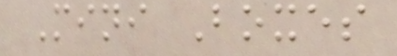Mini Boxes
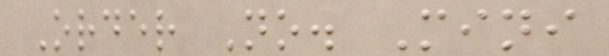Order No. Mini
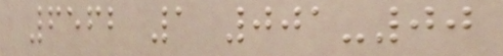6562 1 001-00
